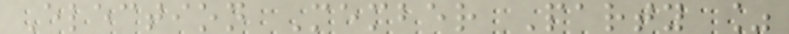Election Member Party %
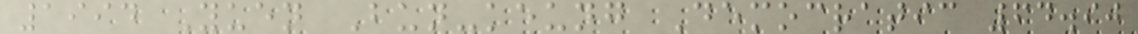1994 Yuen Bun-keung Democratic 64.90
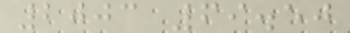2003 69.50
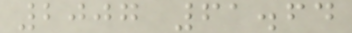2007 61.64
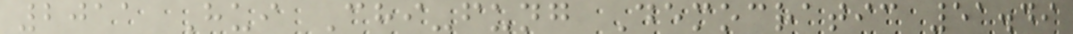2011 Hui Chi-fung Democratic 51.49
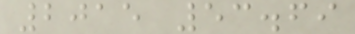2015 53.69
